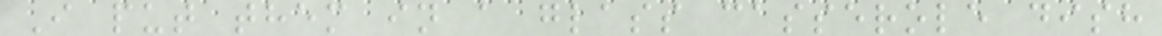I put them in a glass casserole dish
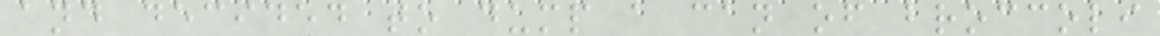and decided to dump a can of broccoli
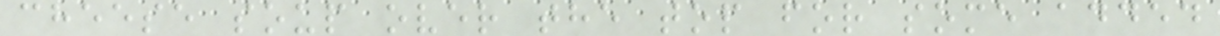cheese soup over the top for some added
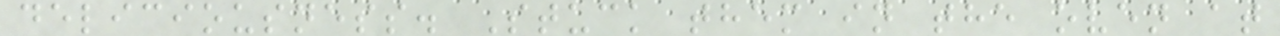deliciousness. Stuck them in the oven at
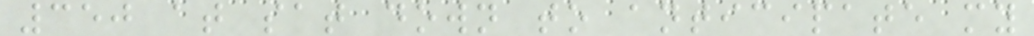350 at sat down to anticipate my
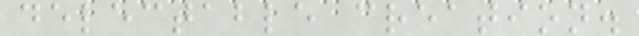delectable creation.
